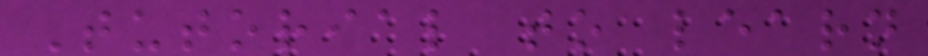Tutorial to learn
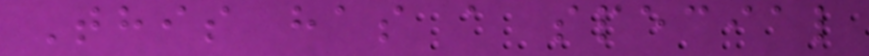This has a special
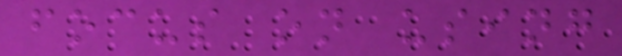focus on using
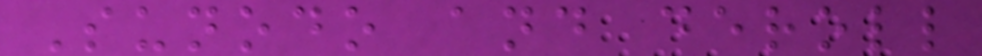Sunodo and deroll
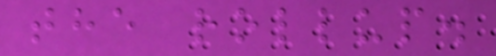the rollup.
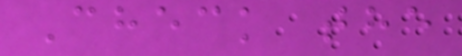Check the
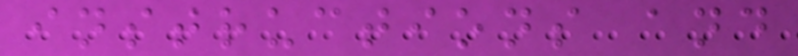instructions and
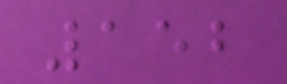152
